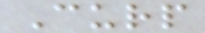Curp
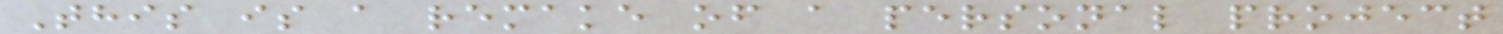This is a remake of a personal project
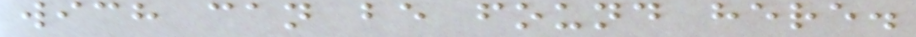wich can be found here.
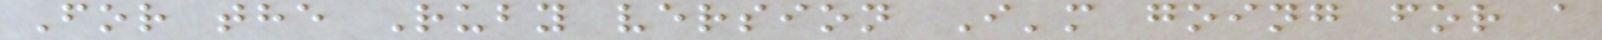For the Ruby version I'm going for a
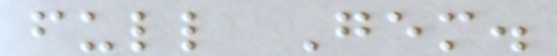full Gem.
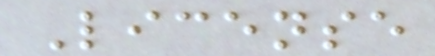License
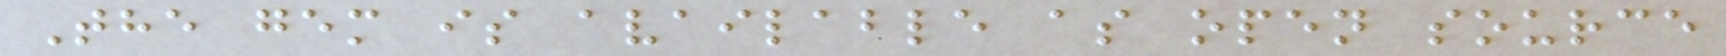The gem is available as open source
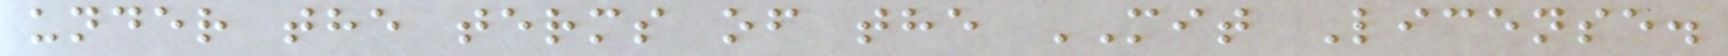under the terms of the MIT License.
